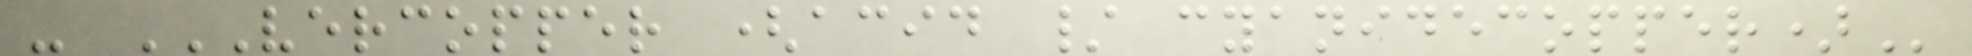- VERCOPPER (ACID / CYANIDECOPPER)
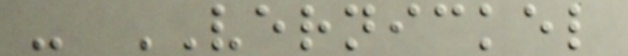- VERNICKEL
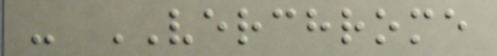- VERCHROME
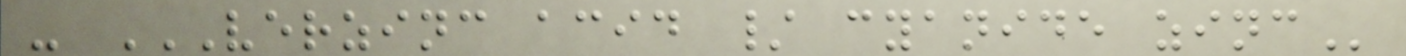- VERZINC ACID / CYANIDE ZINC
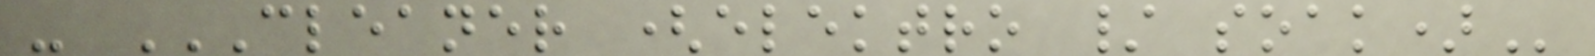- CLEANER (ELEKTRO / SOAK)
